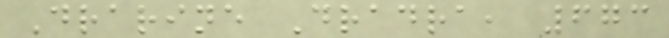Drarine Dradra, 673
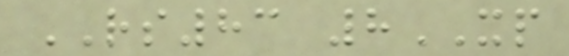RS83 8XP
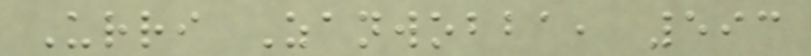Urri Zanwobba, 593
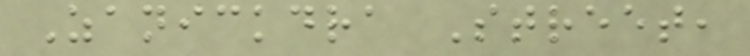Zanickdra Street,
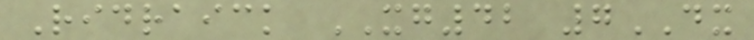Ridraick XG42 7DX
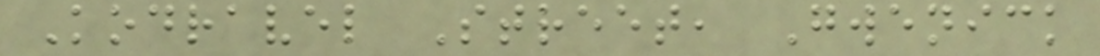Kodravel Street, Gwenick
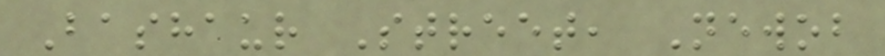Bashaur Street, Newob
